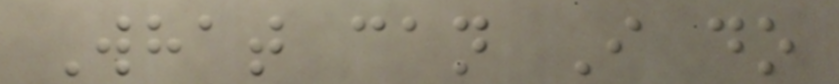What can I do
